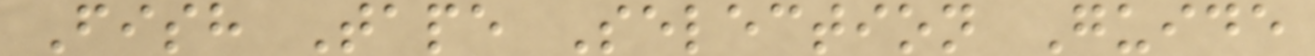Fish Tape Selection Guide
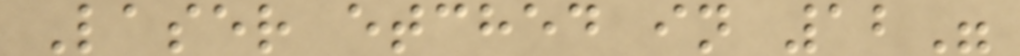Laser etched in 12"
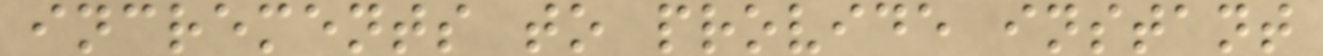increments to provide instant
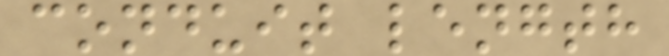conduit length
